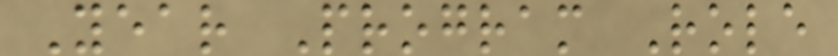Year Program Role
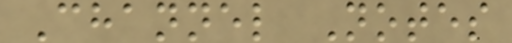Channel Notes
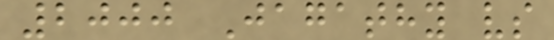2000 Jagathy vs
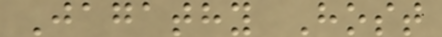Jagathy Host
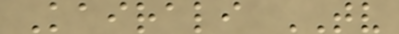Kairali TV
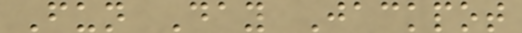Fun Day Jackpot
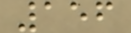156
